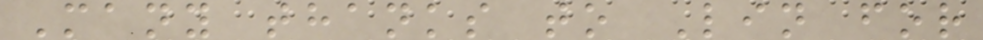Many thanks to Lin for
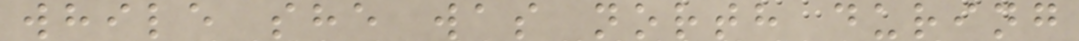while she was north during
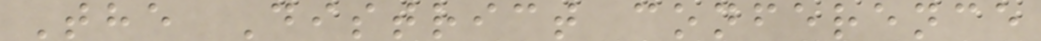The District conference
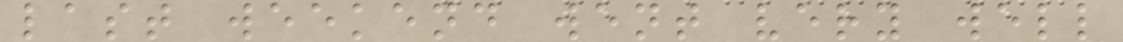last weekend went very well
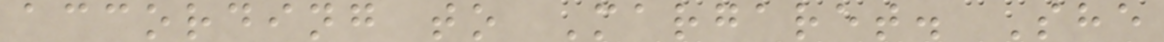according to Margaret. She
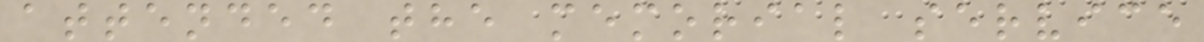attended the memorial service
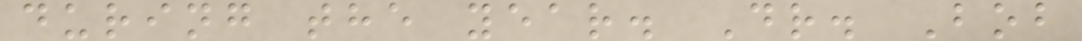during the year. Dr. Bob
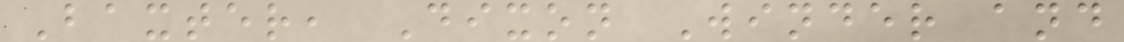Baxter, Dixon Winder and
